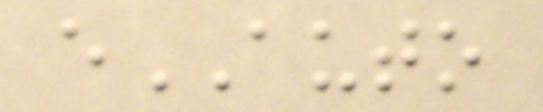eAUTO
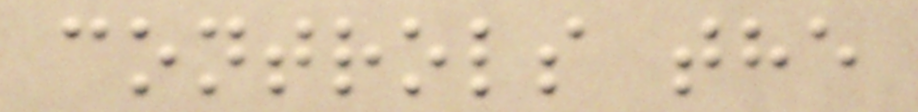controls the
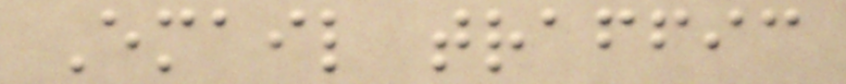Email traffic
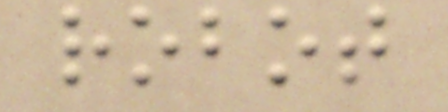robot
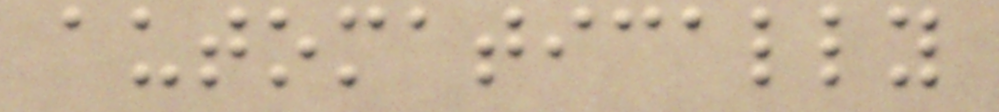automatically
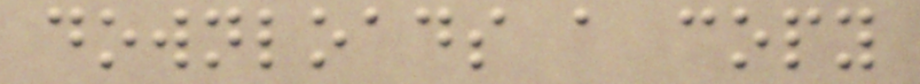downloads a copy
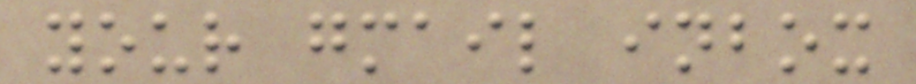your gmail inbox
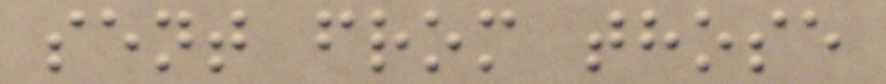sent from those
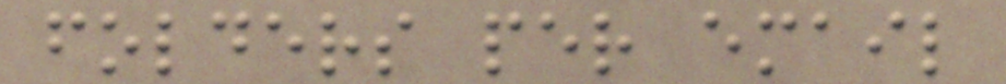folders per email
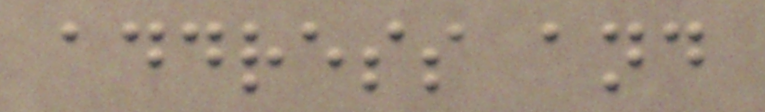address and
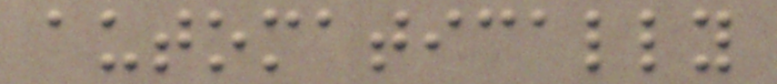automatically
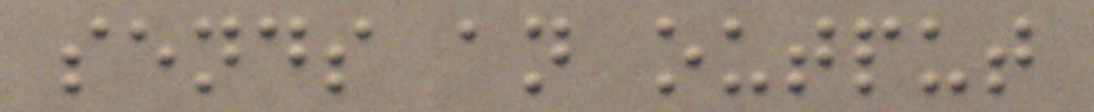sends an output
